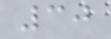30
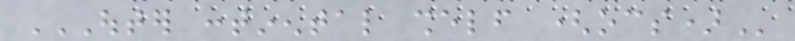OUTER CONTINENTAL SHELF (OCS)
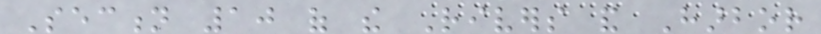Section 10 of the Rivers and Harbor
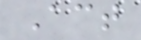Act
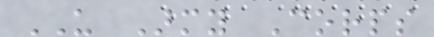US Army Corps
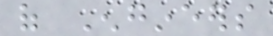of Engineers
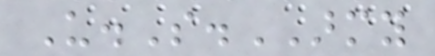U.S.ARMY
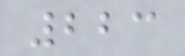223
